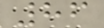86
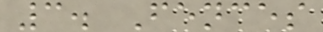3. Fences
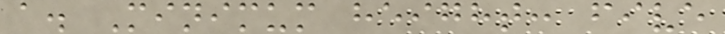a. Minimum height: five
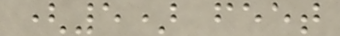(5) feet
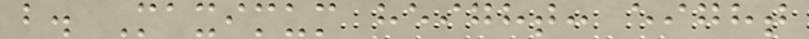b. Maximum height: eight
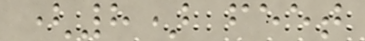(8) feet
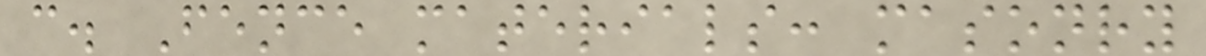c. Fence materials: masonry
